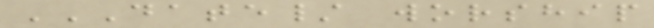DATE/ WORSHIP
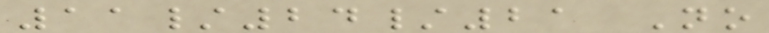11/24/21 No
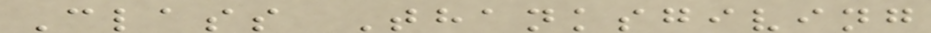Class Thanksgiving
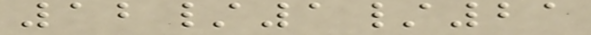12/1/21
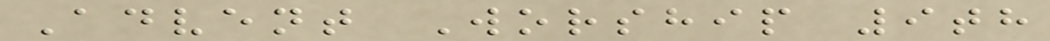Advent Worship 9th
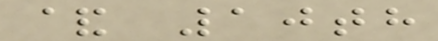& 10th
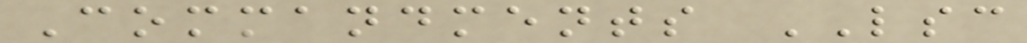Commandments LSC
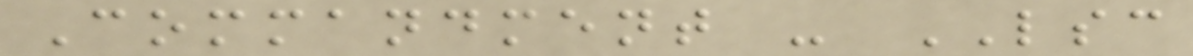Commandment - LSC
